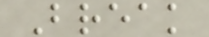Break
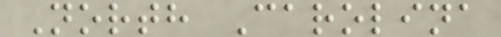North Carolina
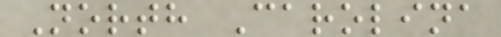North Carolina
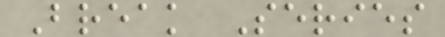Break Series
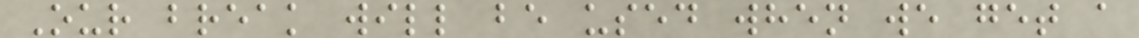Our break will be used when we get a
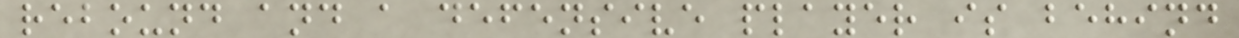rebound and a defensive player is behind
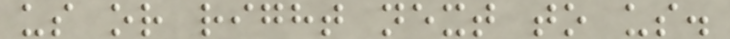us or right next to us.
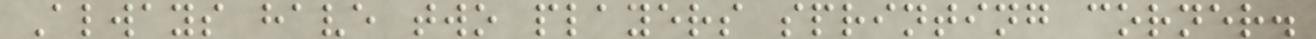Always have two players sprinting corner.
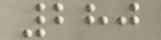280
